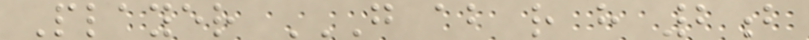Player G AB R H 2B
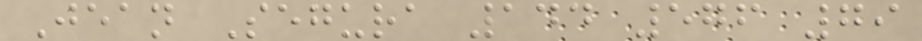Jean Segura 144 576 79
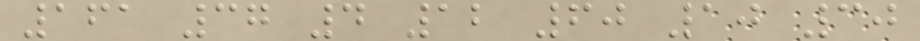161 37 4 12 60 10 30
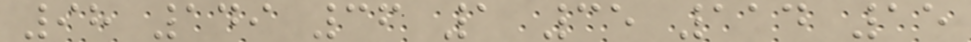98 149 36 1 35 114 15
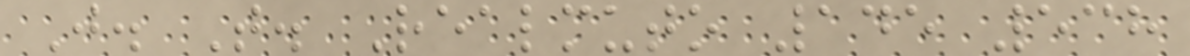J. T. Realmuto 145 538
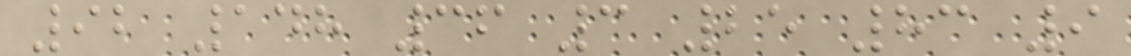92 148 36 3 25 83 9
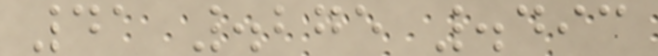41 .275 .493
